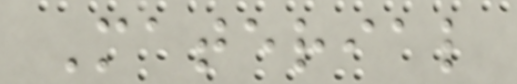Material
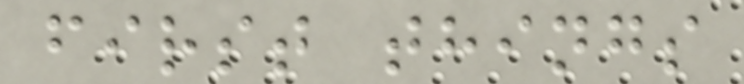first things
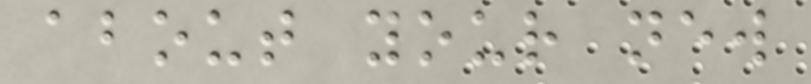about your new
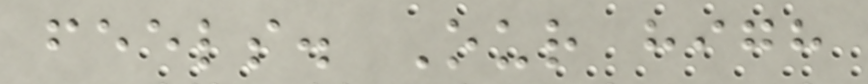feels. Our high
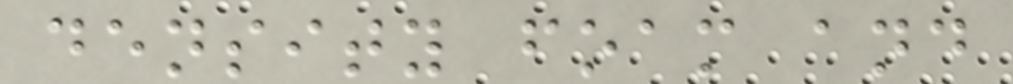density foam and
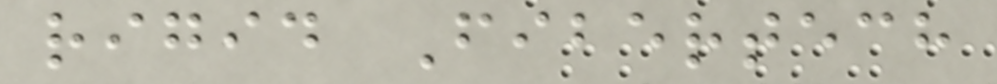rigid Fibertech
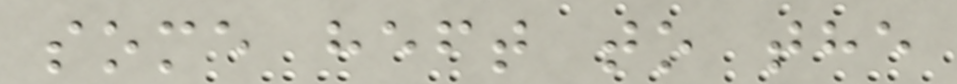some heft to the
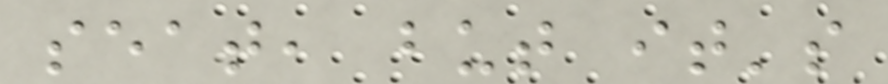seat, but it's
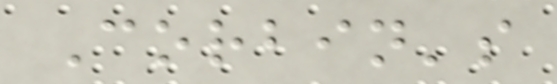Corbin's
